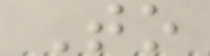To
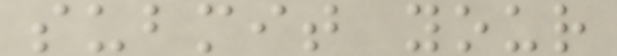submit your
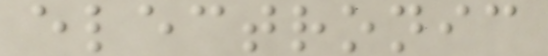electronic
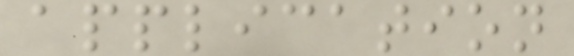application
